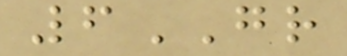6GR
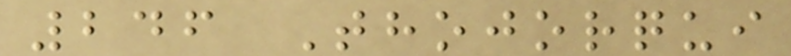246 Thojorqui
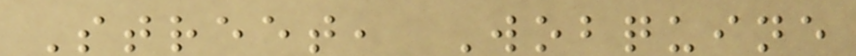Street, Wobquine
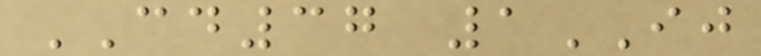CD37 1IJ
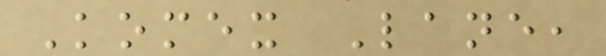Komex Lane,
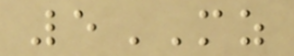5MZ
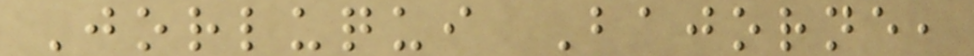Jorluqui Bajorne,
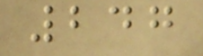247
